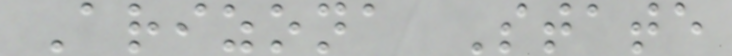Arizona State
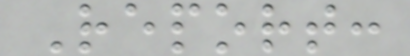Report:
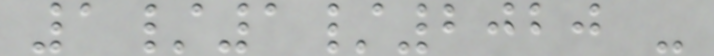1/1/2020 -
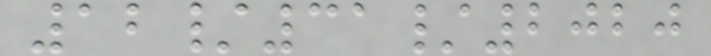12/31/2020
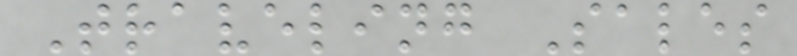Traveling Sales
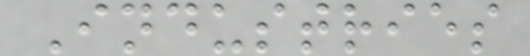Industries
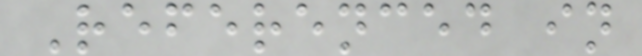Referenced in
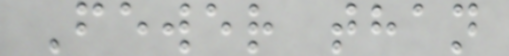Fewer than
